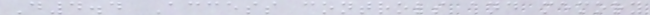D4.4 Access controls and memory
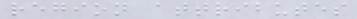region attributes
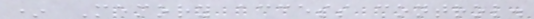* Memory access control.
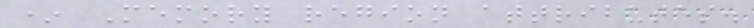* Memory region attributes.
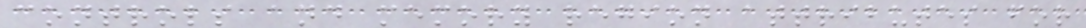controls and memory region attributes for
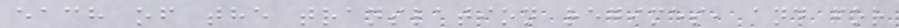each of the translation regimes, and for
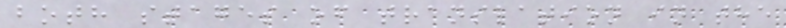both stages of translation in the
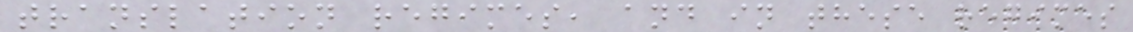translation regimes, and in these regimes
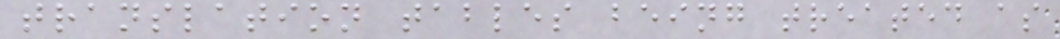translation tables being treated as
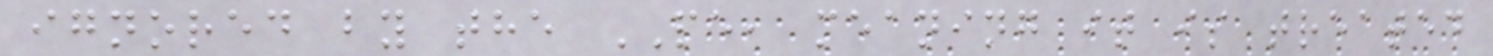ignored by the PE, meaning it is treated
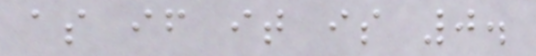as if it is 0.
